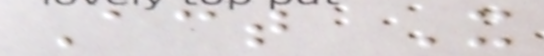Act X
